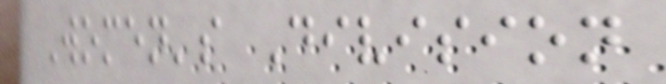Women's Division
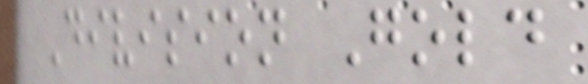Division Gold
